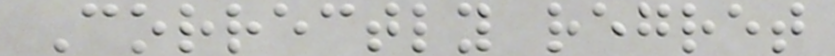Correctly regret
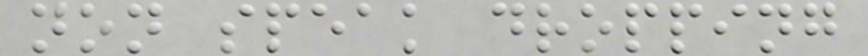non speak dropping
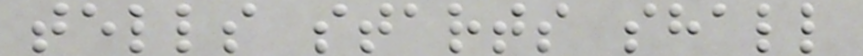tells starts shall
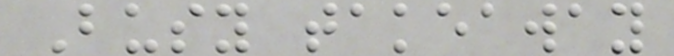Busy takeaway
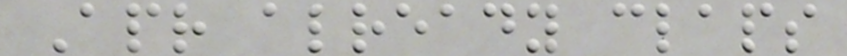Apr already claps
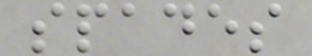spades
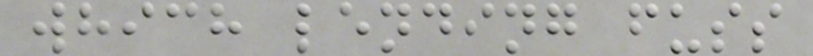which lending fuss
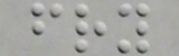fry
